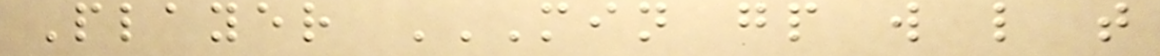Player MIN GP W L T
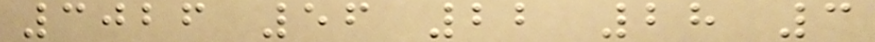3026 56 22 28 3
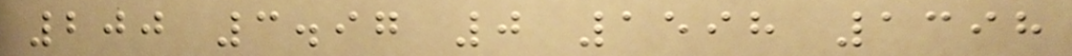200 3.97 0 1598 1398
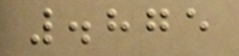.875
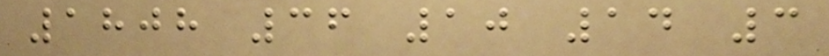1808 36 10 14 3
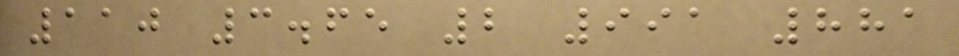110 3.65 2 991 881
